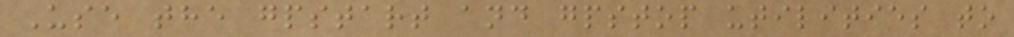Use the gpstart and gpstop utilities to
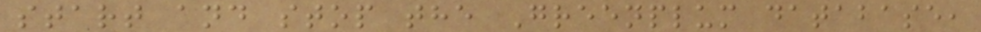start and stop the Greenplum database,
